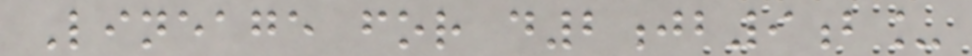Lineage for d2jb9b_
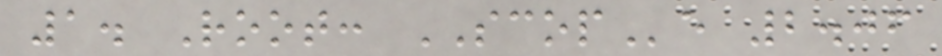1. Root: SCOPe 2.06
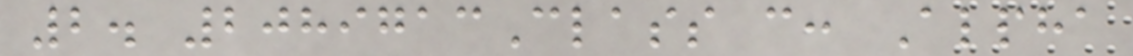2. 2089713Class c: Alpha
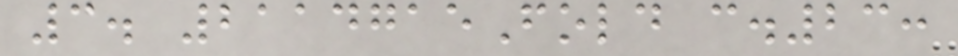3. 2114715Fold c.23:
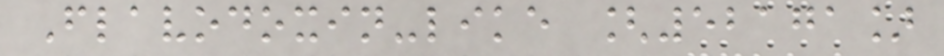Flavodoxin-like [52171]
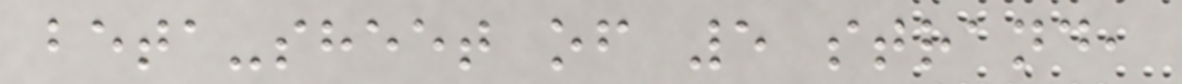beta-sheet of 5 strand,
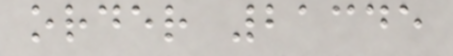order 21345
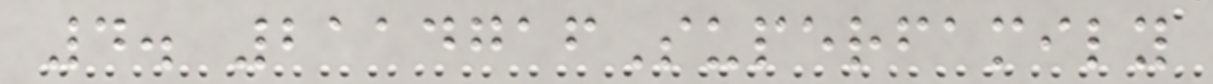4. 2114716Superfamily
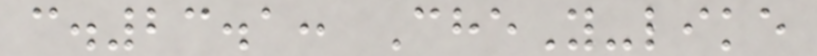c.23.1: CheY-like
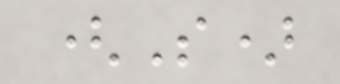(S)
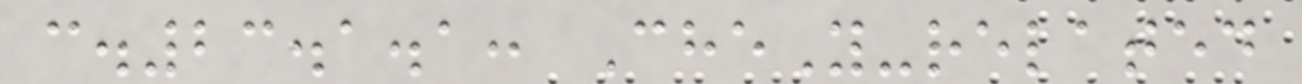c.23.1.1: CheY-related
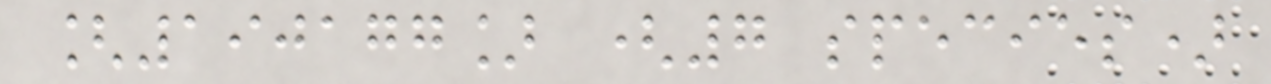[190177] (7 species)
